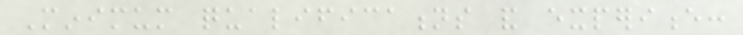Minimum qualifications and experience:
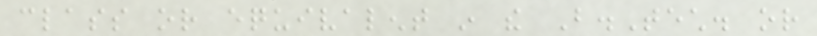class or equivalent in the B.Tech. or
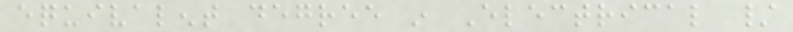equivalent degree in Electrical /
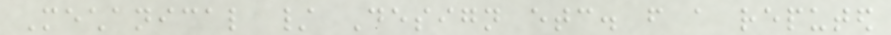Mechanical / Design etc. from a reputed
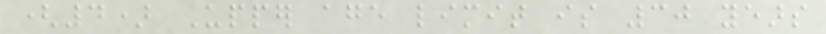(4) Upper age limit is 30 years
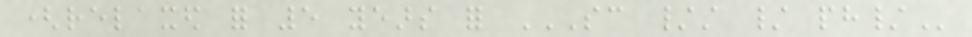(relaxed for 5 years for SC /ST / PH/
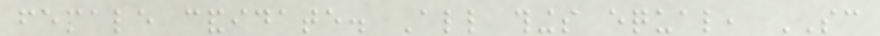female candidate. All things equal, SC
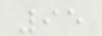95
